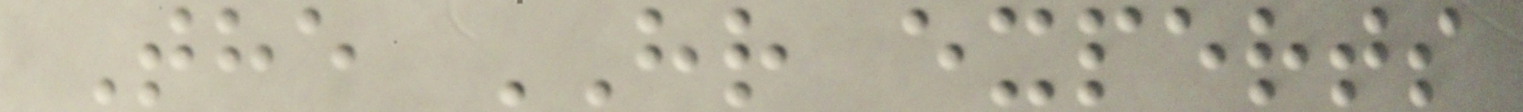The HR experts
